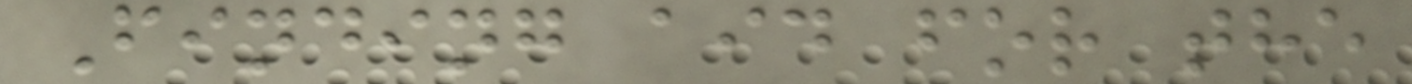Finding aid for the
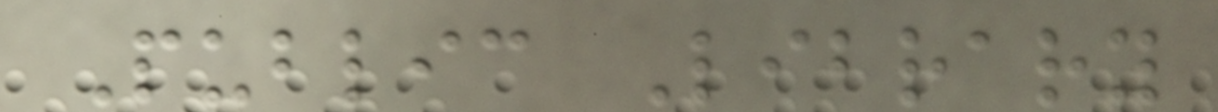Public Library
